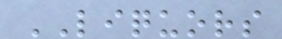LIQUORS
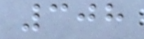308
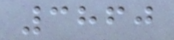3860
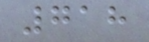718
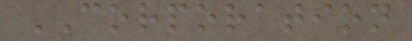CORPORATION
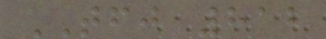TFJ 812
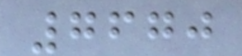7670
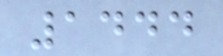1444
